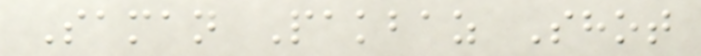Saman Pakbaz Shot
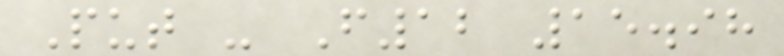Put - F12 15.98
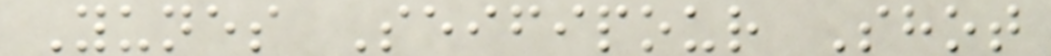Yunes Seifipour Shot
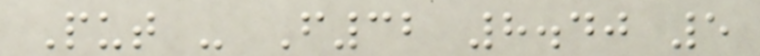Put - F32 8.40 5
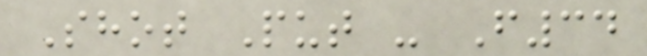Shot Put - F34
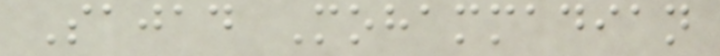Sajad Mohammadian
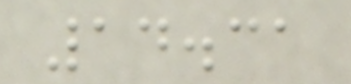14.31
